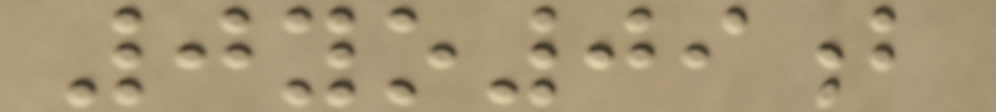0yo09b
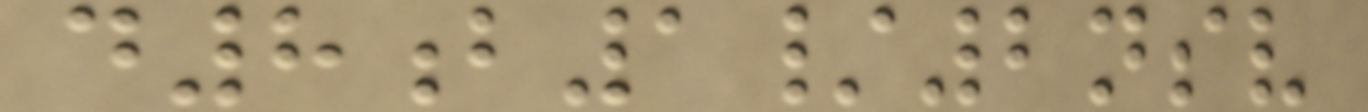d8b1/2nsv
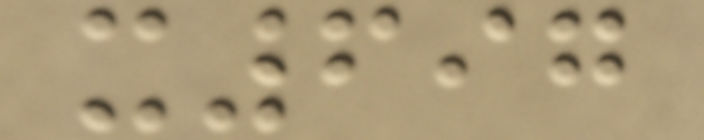x697
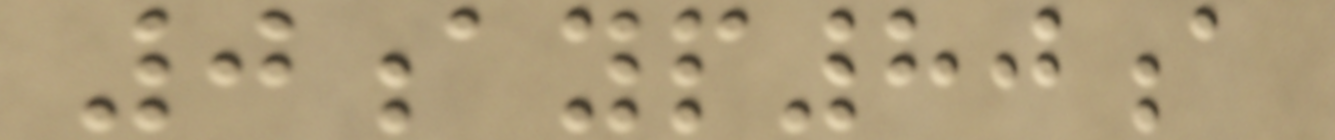0ayp80a
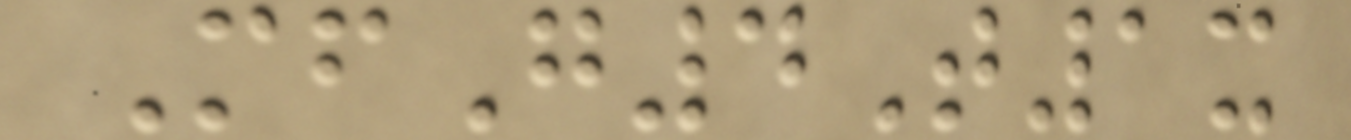MfG4T1x
